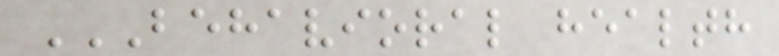BEHAVIORAL HEALTH
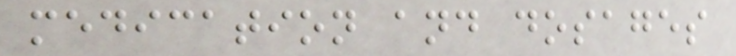medication and dosages
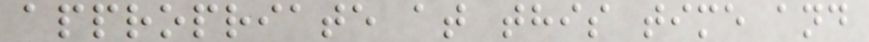appropriate at this time and
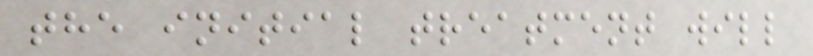the initial treatment will
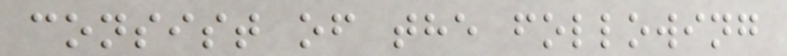consist of the following
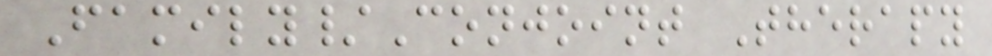Family/Conjoint Therapy
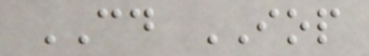CD IOP
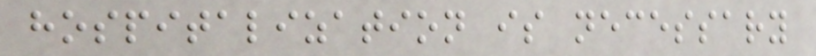hospitalization is necessary
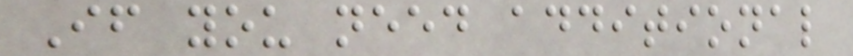If you need additional
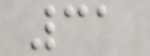31
